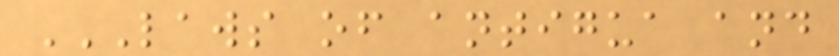LAWS OF ANTIGUA AND
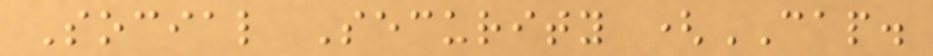Social Security (CAP.
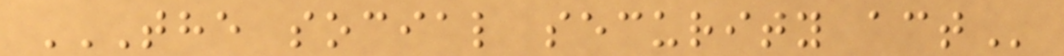THE SOCIAL SECURITY ACT
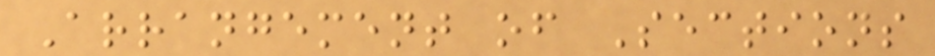Arrangement of Sections
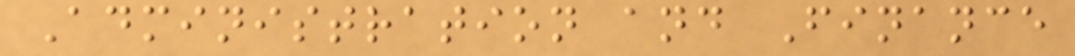Administration and Finance
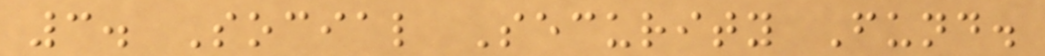3. Social Security Fund.
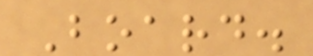Board.
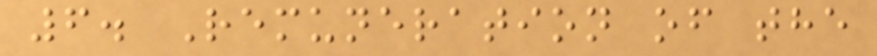6. Remuneration of the
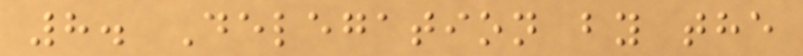8. Delegation by the
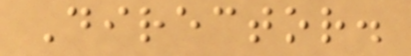Director.
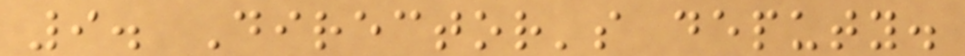9. Director's deputy.
